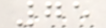75
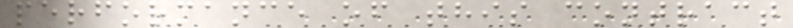performance of this contract
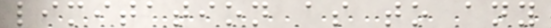limitation as to any
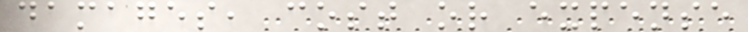damages, cost or expense
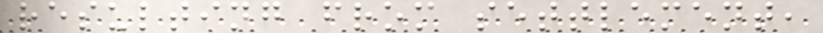resulting from settlement,
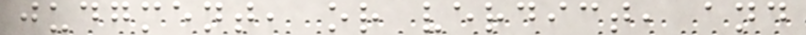judgment, or verdict, and
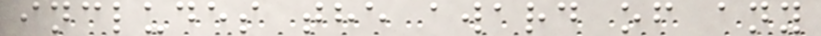includes the award of any
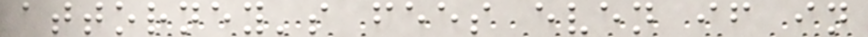attorney's fees even if in
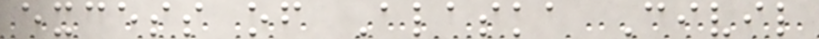excess of Alaska Civil
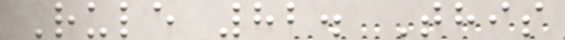Rule 82. This
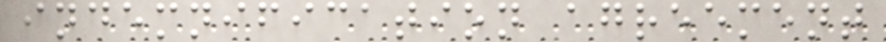indemnification agreement
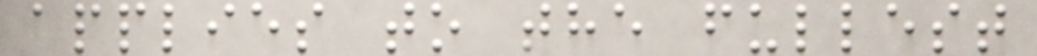applies to the fullest
